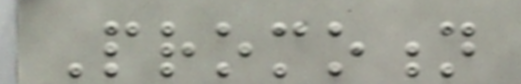Promotion
